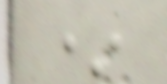*
